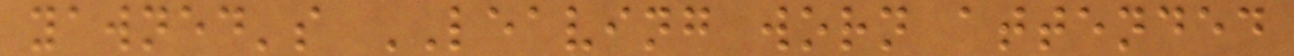yawned's LEAVING worn attended
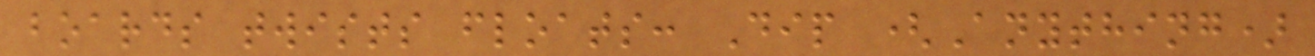boards twists floats: Dip (Anything)
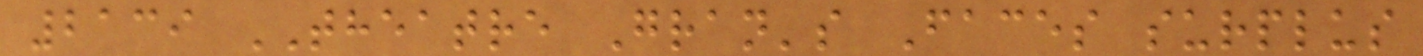2139 THEATRE Gran's Faces surplus
